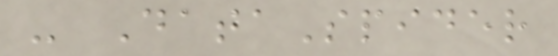- DataSpider
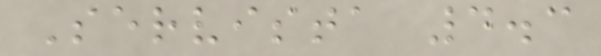Servista 4.3
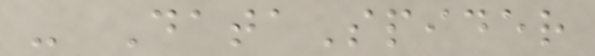- DataSpider
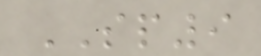SP9
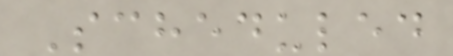Scheduled
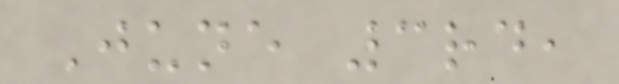June 3rd,
